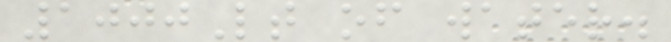1000Lt of water.
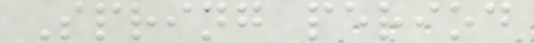Spring period
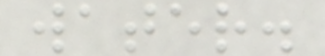water.
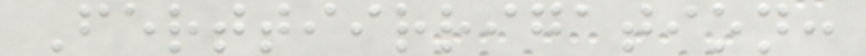Ferttiirrigation:
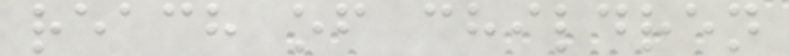reach of children
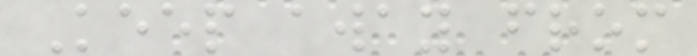Keep away from
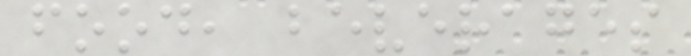food, beverages
